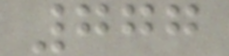777
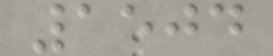1504
